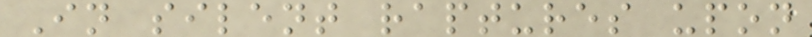In silent raptures upon
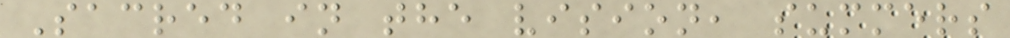Sacred in the vision, summers
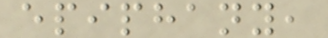epiphany,
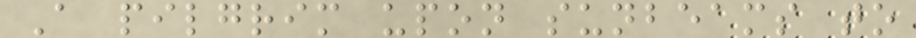A pilgrim upon sunbeams to
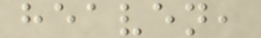heaven,
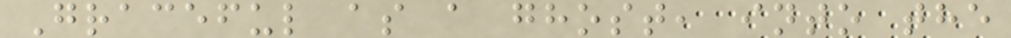Graceful as a ghost, into the
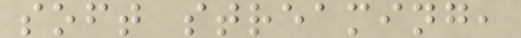soft streaming,
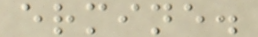ermine.
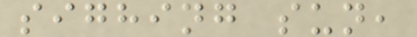sighing sun,
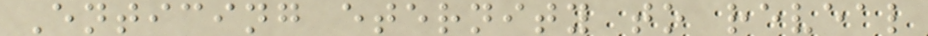Enticing eternity to reveal
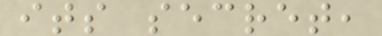its secret,
